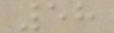58
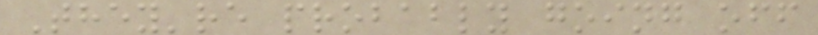They're probably going off
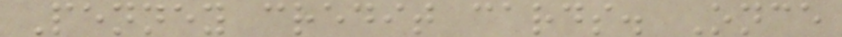Penney credit cards. Once
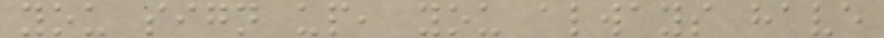you sign up, you always have
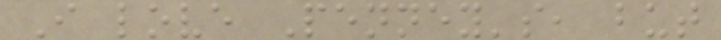I love Penney's, but
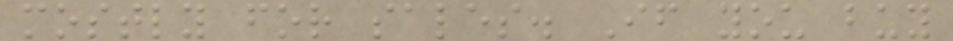mostly for sales. If you buy
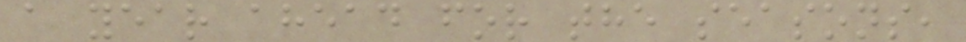a year ahead for the seasons,
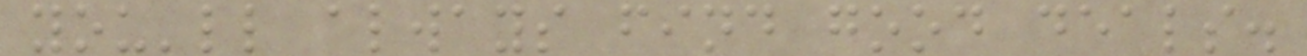you'll always find good deals.
